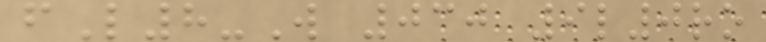fL8-W 030 9l0ro
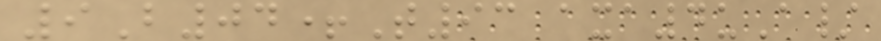9B04+T93 axa4uA/
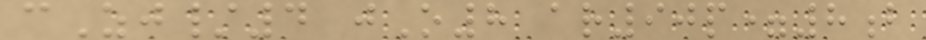cZj/4 jO8 ar90p=8b
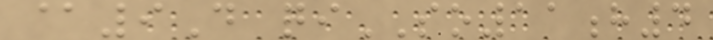@9D qiSO11h4
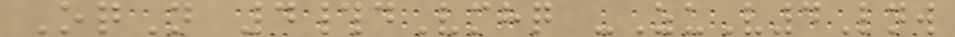OqN 4#dVmhq -ZuV4Lnw
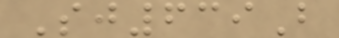Sj639B
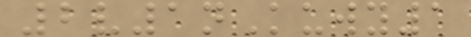2v1nKuwy1
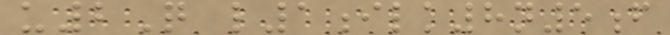u2Q l1ilk8n5f
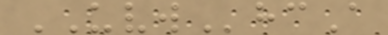UVWhcA
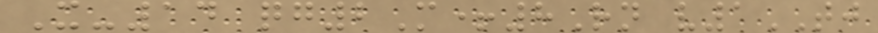X-14 qg2M+8Rn v1TJ
